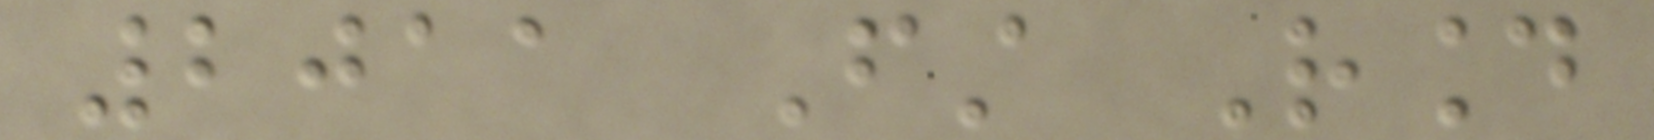2011 First Round
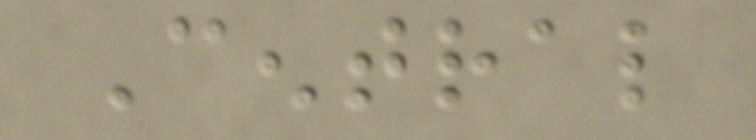Central
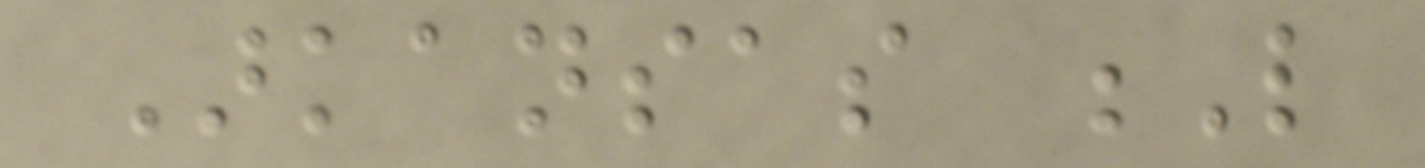Arkansas L
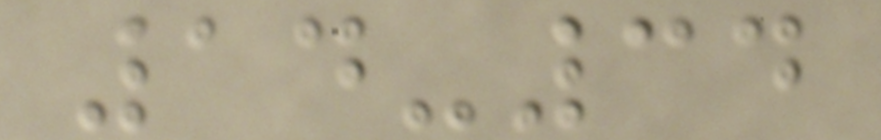14-34
